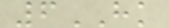6HK
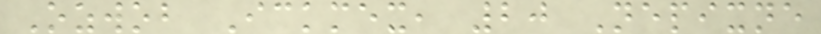Ozwob Ickmex, 20 Nepixne
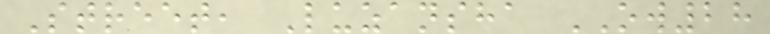Street, Luzansha OW28
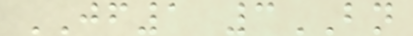JF1 3BN
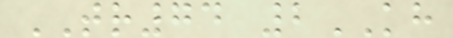TR74 2KH
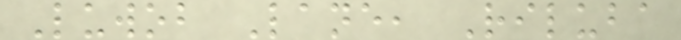Luwob Lane, Riluba
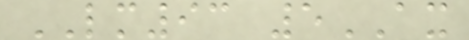LM93 5AX
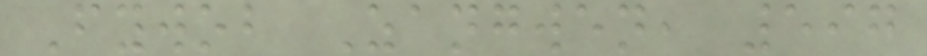Fywob Zangwen, 597
